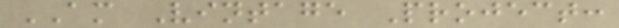AM Vintage Project:
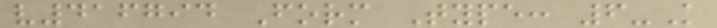v416794 Form Type: 6-K
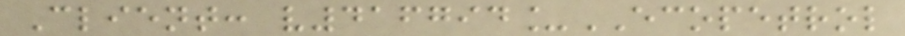Client: v416794_ECOPETROL
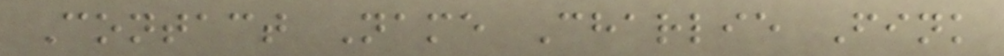Contact Name Charlie Fink
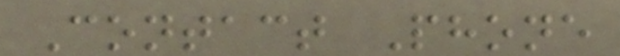Contact Phone
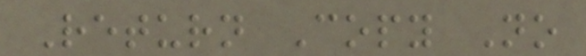Return Copy No
